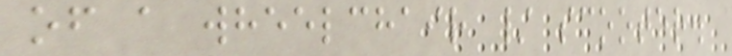of a wheelchair / scooter.
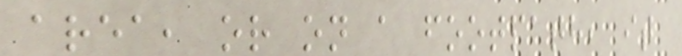area, or on a footpath, it
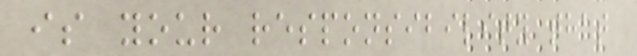is your responsibility that
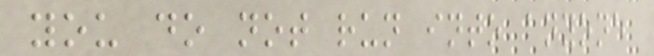you do not run into anyone
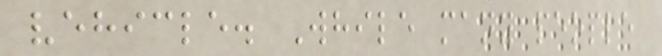vehicle. While many people
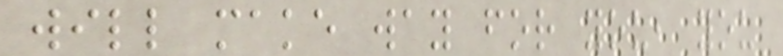will make way for you, you
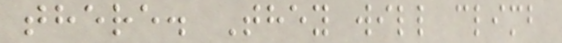there. They will climb
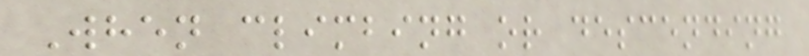When climbing or descending
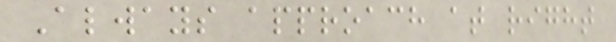Always approach at right
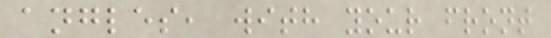angles, with your front
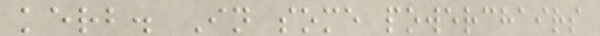kerb. In some powerchairs
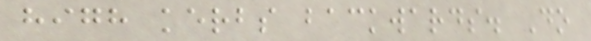high kerbs backwards. Do
